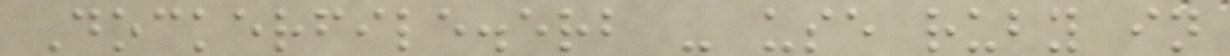Dockerfile.erb - use ruby in
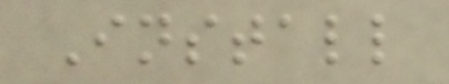Install
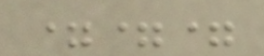===
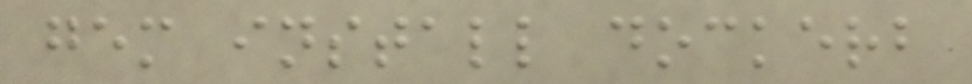gem install dockerb
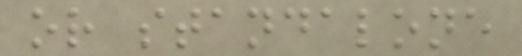or standalone
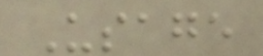Usage
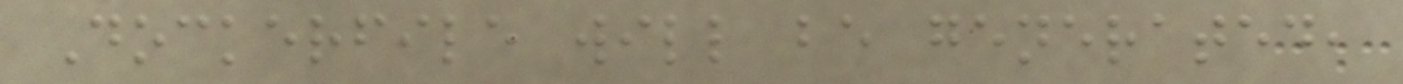Dockerfile will be generated,
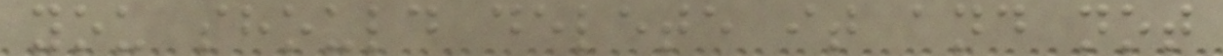you should delete it and not
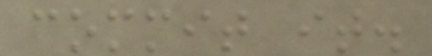commit it.
